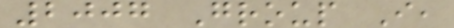2007 Group I,
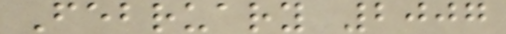February 2007
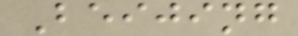Beijing
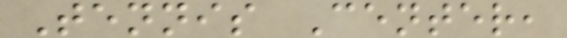Tennis Center,
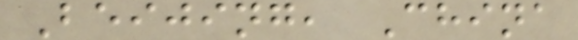Beijing, China
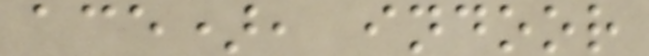ace), indoor
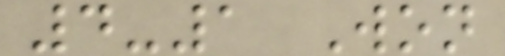4-1 Won
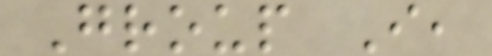Group I,
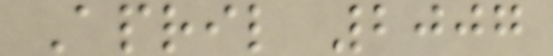April 2007
